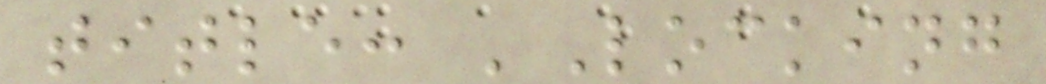title: 'Locking
